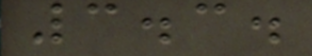3.3.
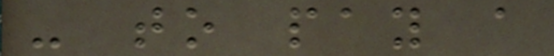- to pay a
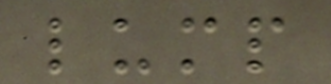lump
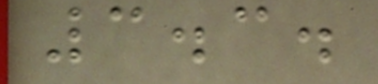3.3.
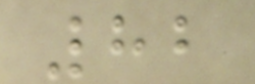82
